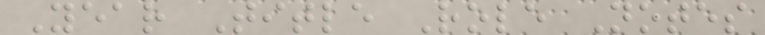Year Title Role Notes
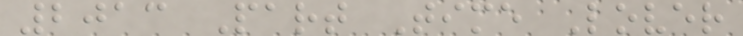2013 Part Time Lover
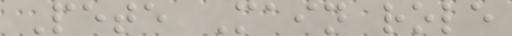Pete Main role
